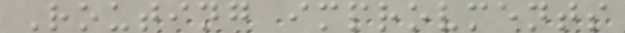Routing improvments
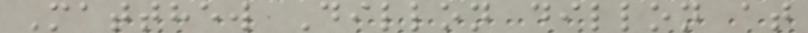Matthew Dillon dillon at
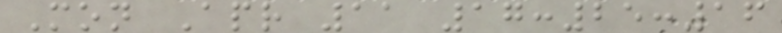Mon Apr 11 17:25:16
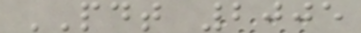PDT 2005
